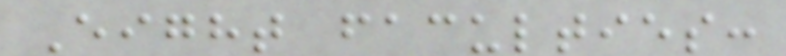Eight faculties:
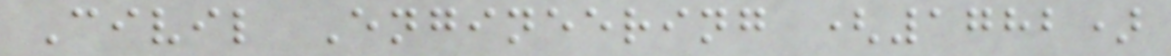Civil Engineering (1782)
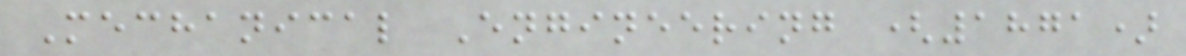Mechanical Engineering (1871)
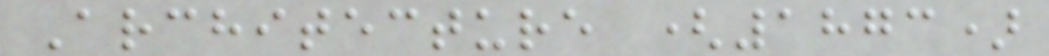Architecture (1873)
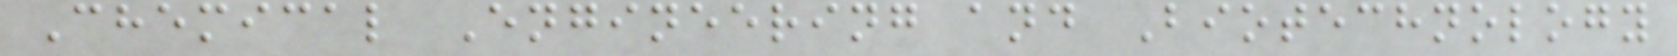Chemical Engineering and Biotechnology
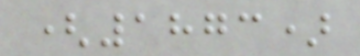(1873)
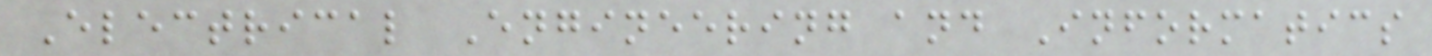Electrical Engineering and Informatics
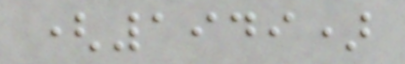(1949)
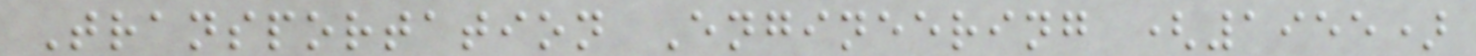Transportation Engineering (1955)
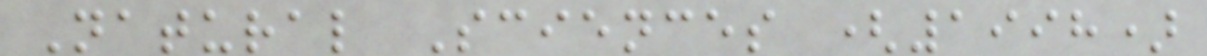Natural Sciences (1998)
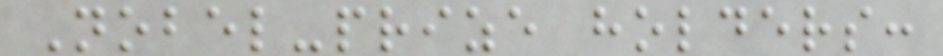Nobel-prize holders:
